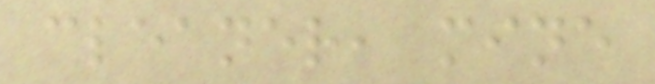cleaner, mine
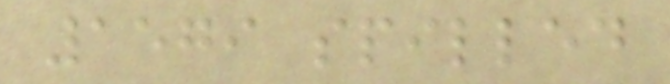1579 spilled
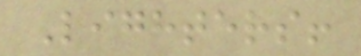Lighters!
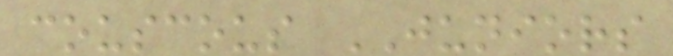couscous JUNIORS
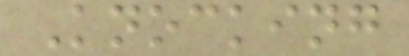Knocking
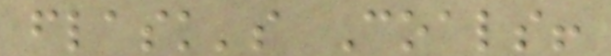flask's Coals!
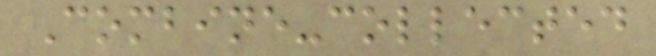Combine-collected
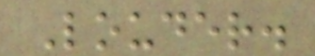Louder.
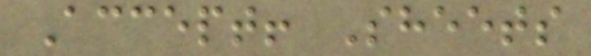Accept! Sheets
